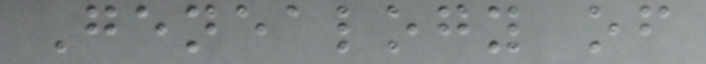Genealogy of
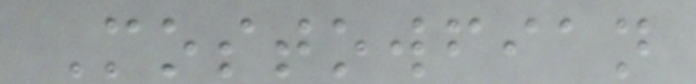Mostowfian
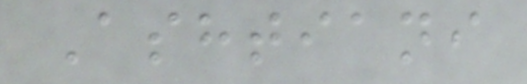Ashtiani
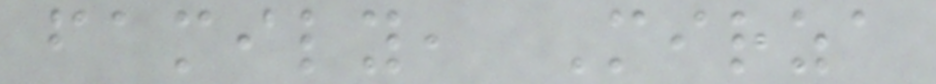family, Mirza
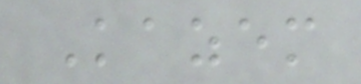Kazem
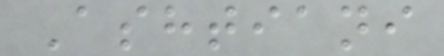Ashtiani
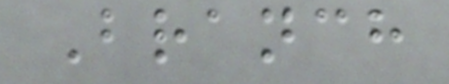Branch
